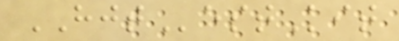HJTestKit
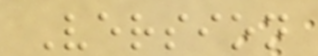Version
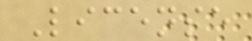License
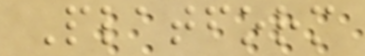Platform
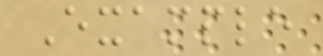Example
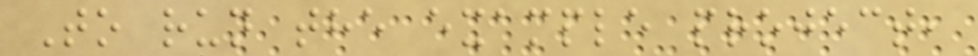To run the example project,
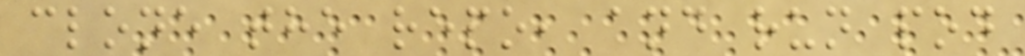clone the repo, and run pod
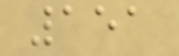151
